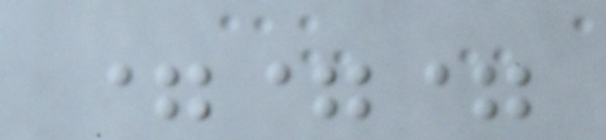===
